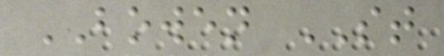BOWEN ST
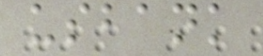usbank
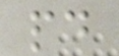pd
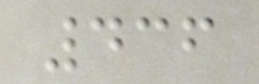436
